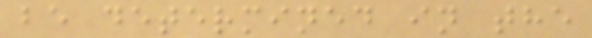be determined in the
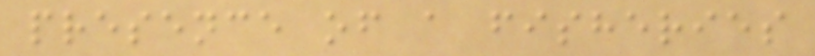presence of a fisheries
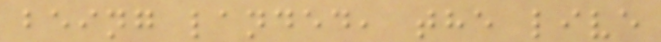being landed, the live
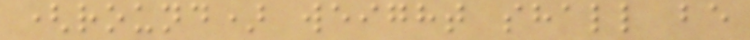(round) weight shall be
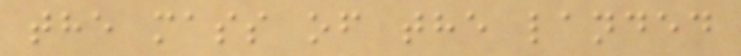the mass of the landed
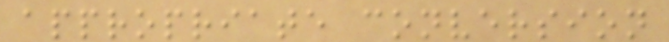appropriate conversion
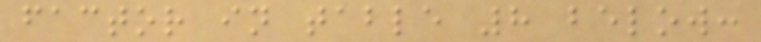factor in table 8 below:
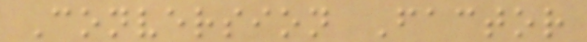Conversion Factor
